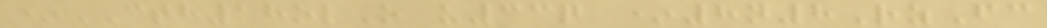*CTH18olO u33q *8n8RzFc
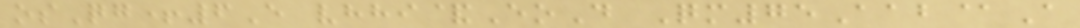osQg+6E vhhi&EoD Qm75Aab@A
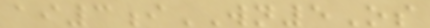ai3iWN5Os
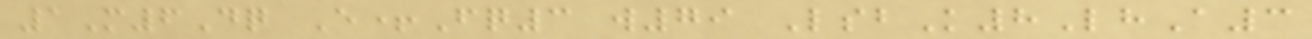1M6Dq E+Fq3 w79 LsbK8LhA3
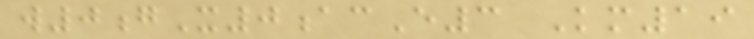w0gX0acE3 Km19
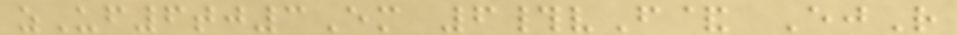zUf6tj3Em 6#vF& EjR
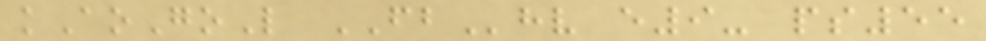kAoGoL FBhv e9- ps55
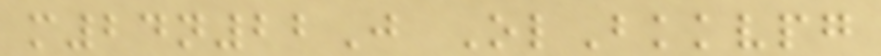m24n22J OlBkkvpg
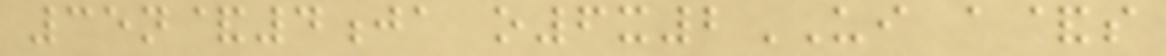35n&4ja o6x2UI a&s
